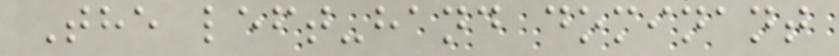The left-hand dominant
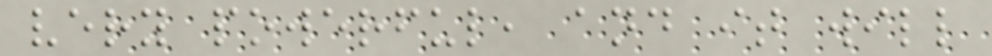very powerful, and it will
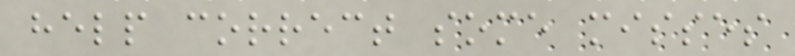help correct some misses
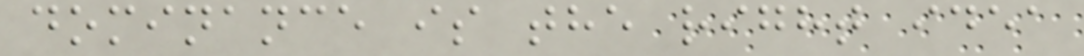dominance is the right idea
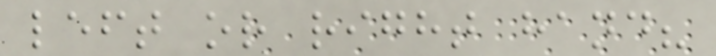left or right hand?
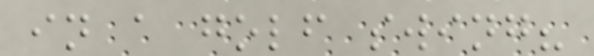in a golf swing?
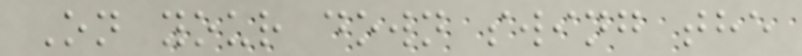On your down swing the
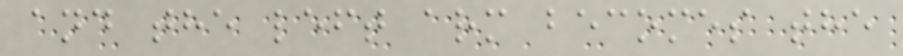and the left arm becomes the
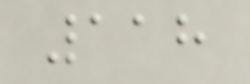118
